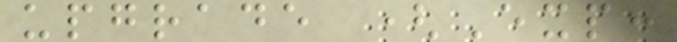upgrade (Exp:
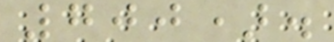700).
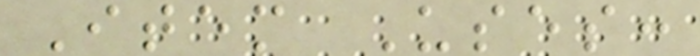Item Uses:
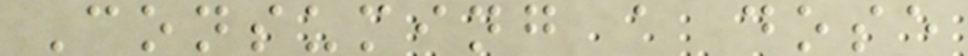Consuming a dose
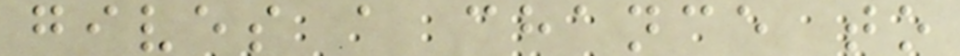gives a chance to
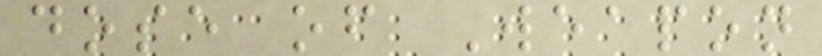dose of Weapon
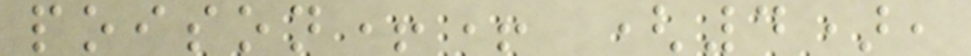poison++ (4),
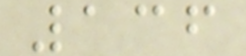136
